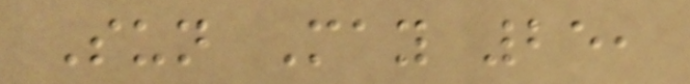Sun May 25,
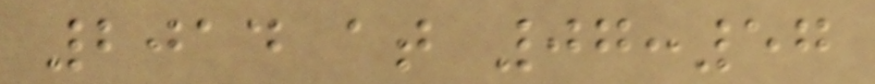2014 at 07:57
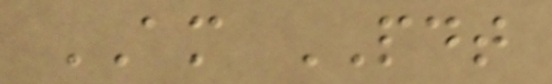AM PDT
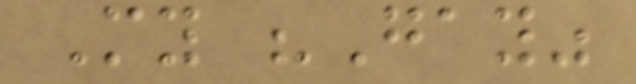My "Gay"
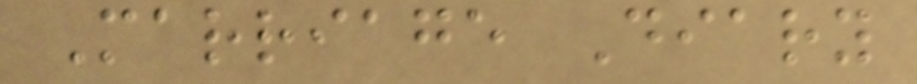Marriage Diary
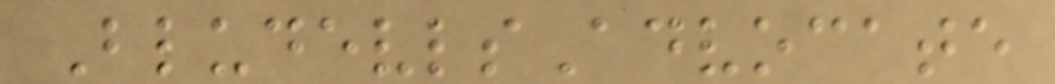BludevlsAdvocate
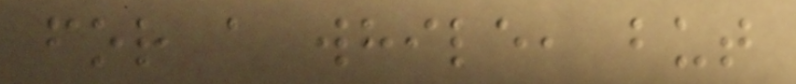for a while, but
